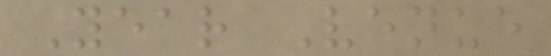Year Venue
